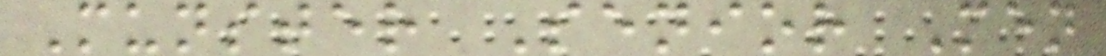Munster Senior Men
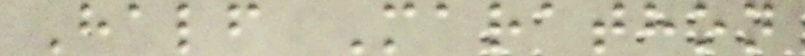Half Marathon
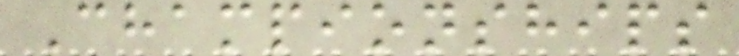Championships
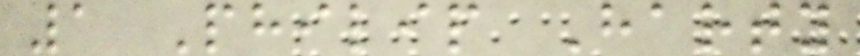1 Philip Harty
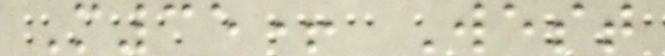M35+ West
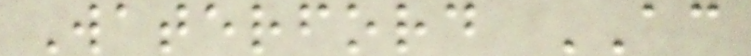Waterford AC
